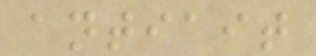antiait
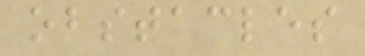obstacles
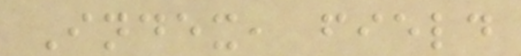Index, field
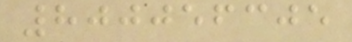800056305
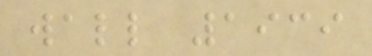wall 1939
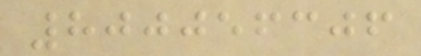800056306
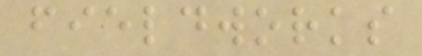fieldworks
